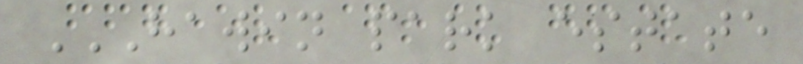HAWIN PARK ESTATE
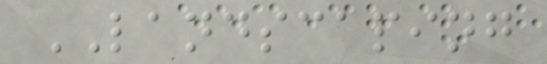LANDSCAPING
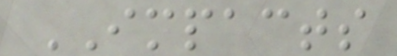IMPACTS
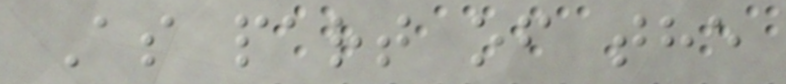As part of the
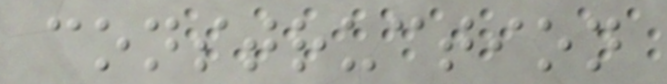construction
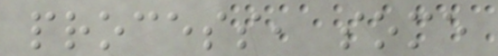process, some
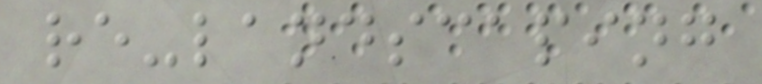re-landscaping
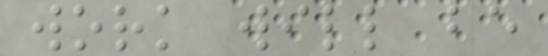work will be
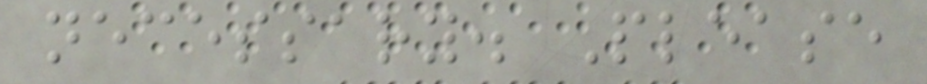necessary. Please
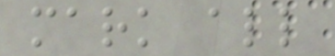mark all
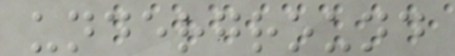underground
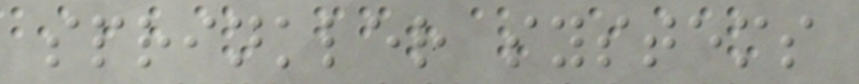sprinkler systems
